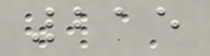215
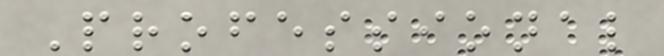Professional
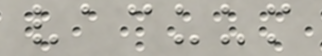vacuum
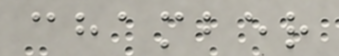chamber
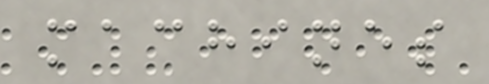machines
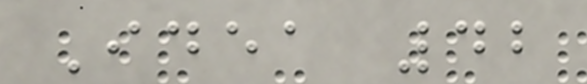Idea 42
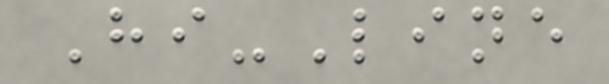Hi-Line
